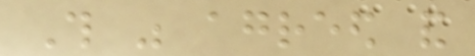This was agreed and
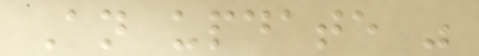An update was
